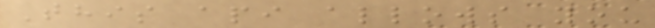This api allows you
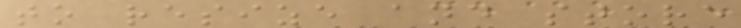to resize and store
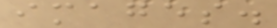images.
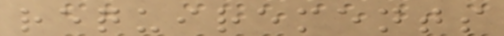requirements
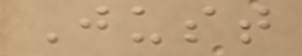Just
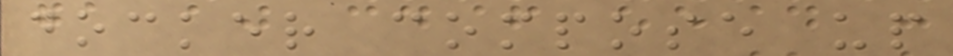docker compose up
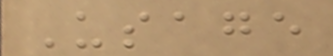Usage
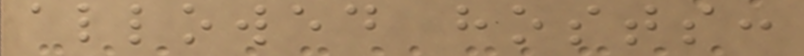allowed hosts:
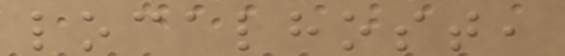localhost,
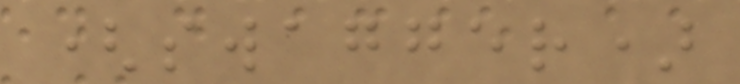(swagger)
